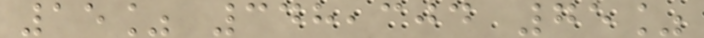15% 348,304 75%
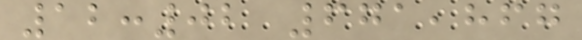12:02 671,867
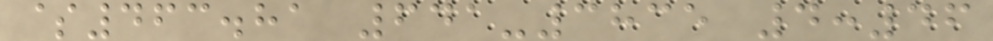$463.81 641-3835 4:46
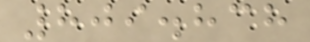809.838
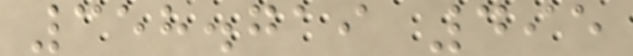358.719 495
